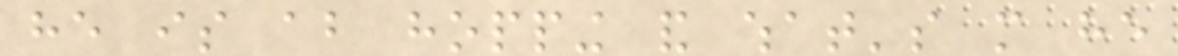he is about hopping and what's more he
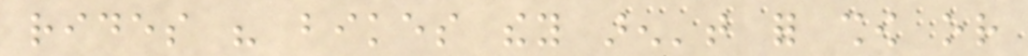rides his bikes they aren't for show or
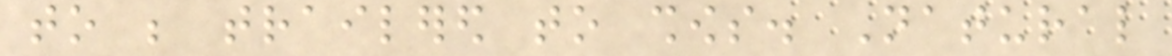to be trailered to shows. Natural
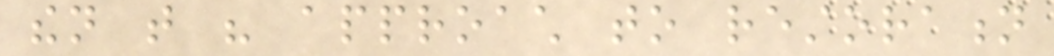then that his approach to restoration
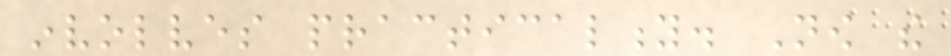involves practicality. Now the
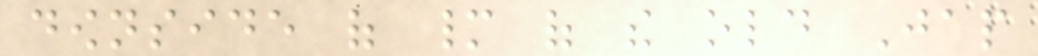downside of many of the old Jap
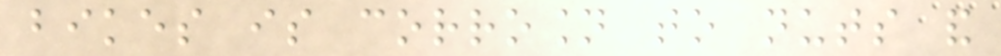bikes is corrosion to nuts and
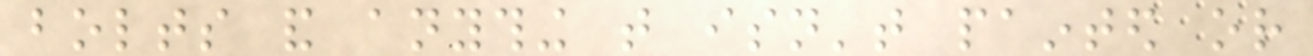bolts and anything that isn't painted or
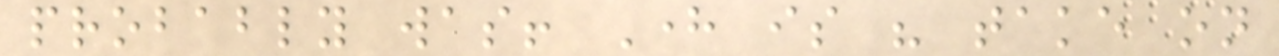probably was! Here is his take on
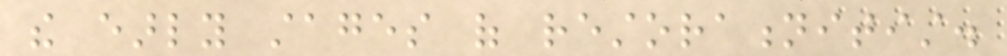the early stages of restorationitist.
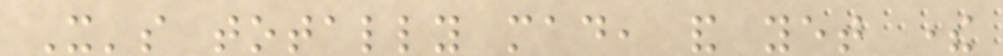It's totally mad, and yet there
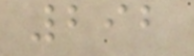292
